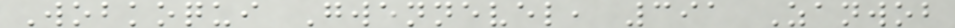Wobkoqui Gwennevel, 391 Zanwob
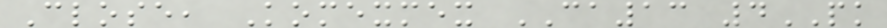Close, Komexmex CA13 4PK
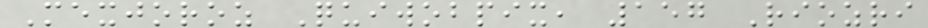Mexjoroz Quiwobpix, 157 Riozri
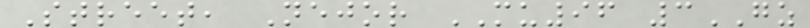Street, Nejor MU96 3GZ
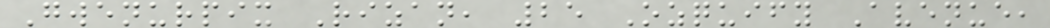Gwenurpix Rizan, 25 Ozquify Avenue,
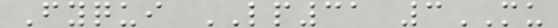Fyqui LP31 3MU
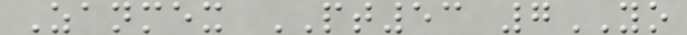Zanmex PT53 7YO
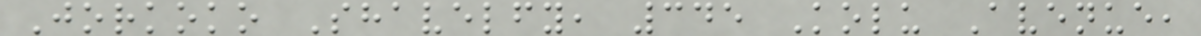Jorkoko Shavelfy, 345 Kolu Avenue,
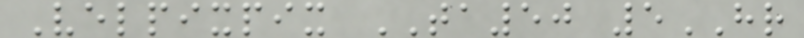Velpixpix TA50 5HR
